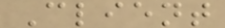Client
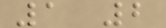1 2
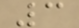3
